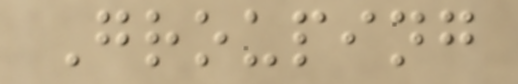Grouping
